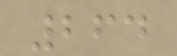264
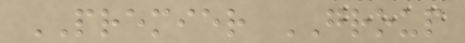PREMIER GROUP
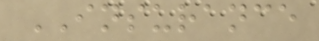INSURANCE
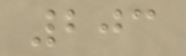203
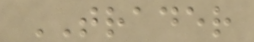TRADER
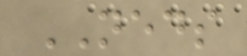NEDS
